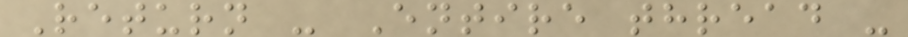Return - Entire thread -
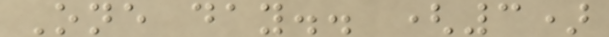One day.. (3)
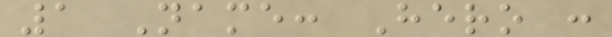1 Name: Hero :
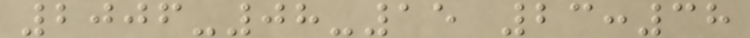2006-08-15 23:38
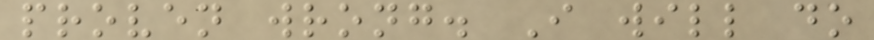proven wrong. I will do
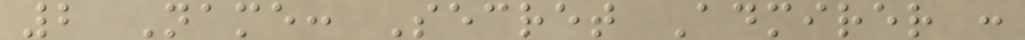2 Name: Secret Admirer :
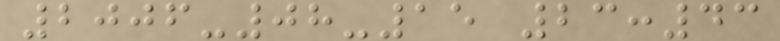2006-08-15 23:43
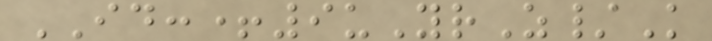ID:+9uYrZ/K
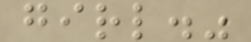girl."
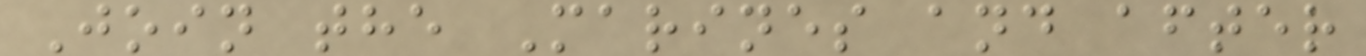Join the Marines and after
